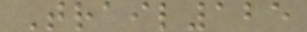Trail125
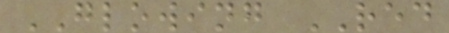GLOWING RED
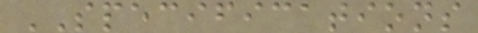SPECIFICATIONS
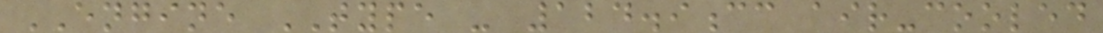ENGINE TYPE - 124.9cc air-cooled
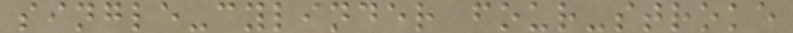single-cylinder four-stroke
